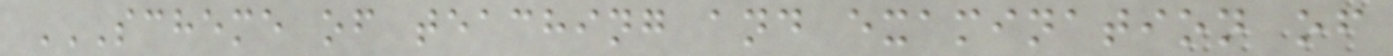SCHEME OF TEACHING AND EXAMINATION OF
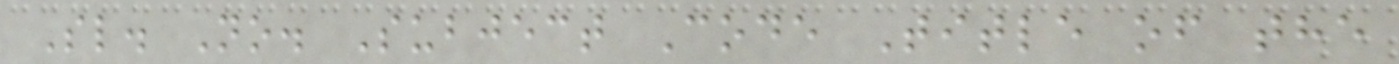Sl. No. Subject Code Title of the
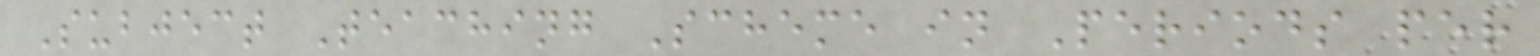Subject Teaching Scheme in Periods per
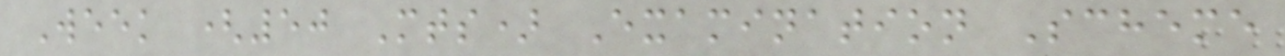Week (50 Mts) Examination Scheme
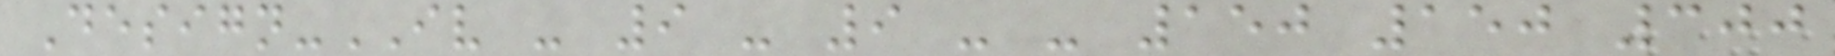Design-IV - 9 - 9 - - 150 150 300
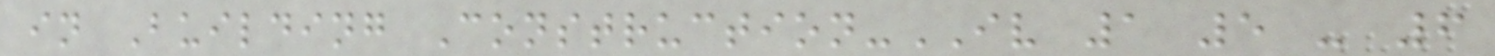in Building Construction-IV 1 5 - 6
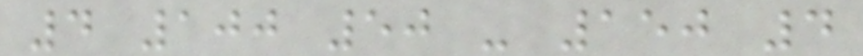4 100 50 - 150 4
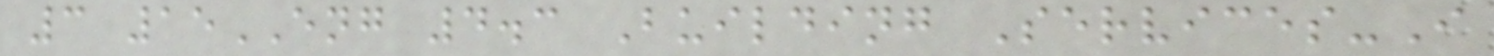3 15ENG 4.3 Building Services-I
